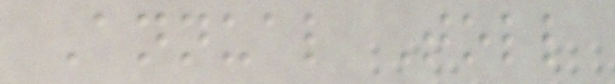Annual Toll
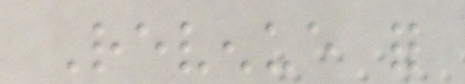Revenue for
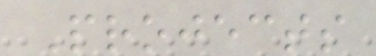Projects
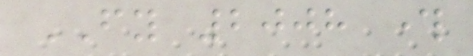FY 2008 through
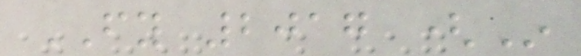FY 2017 (In
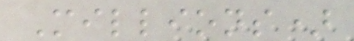Millions)
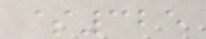$325
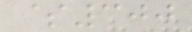$300
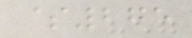$275
